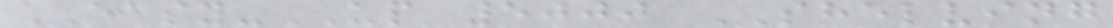EASY-UP 5000 SHELVING
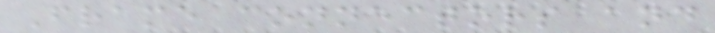Frame connectors and
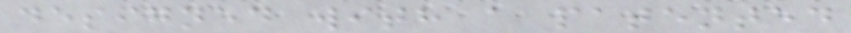designed with a patented
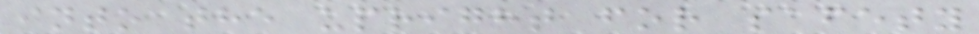into the upright for safety
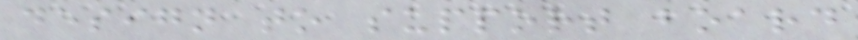design to support board
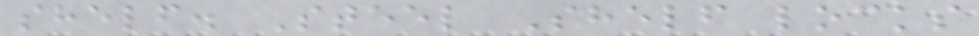shelf. Steel Shelf locks
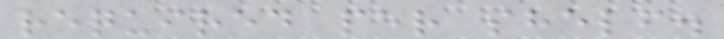required per shelf.
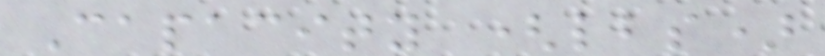Capacity (lbs)
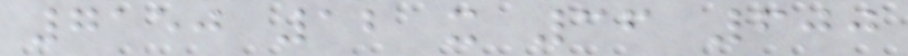7150 12 x 36 600
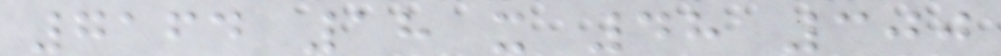7164 18 x 48 300
